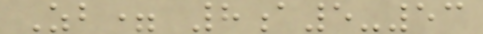Zb= 8a5-53
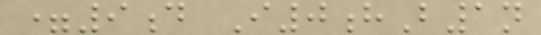=9d I0hB1n
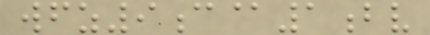wfz9c@1bv
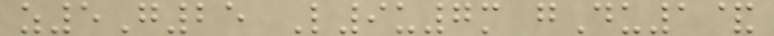z5G25 L9u7m gDu1&
